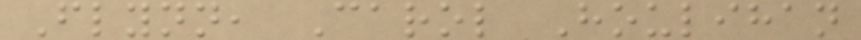Flynn, Carol Houlihan
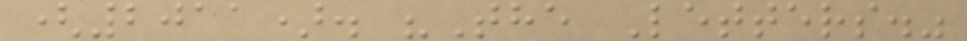(2011). "The Letters."
